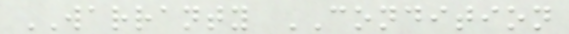WARRANTY CONDITION
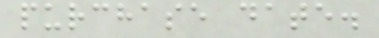purchase date.
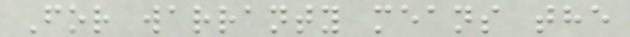For warranty means the
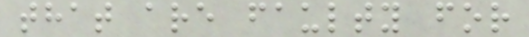that are faulty for
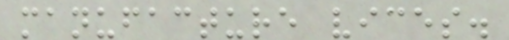manufacture vices.
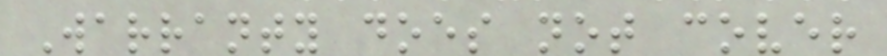Warranty does not cover
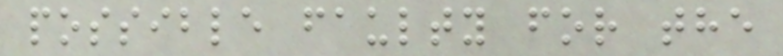possible faulty for the
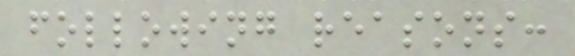following reasons:
